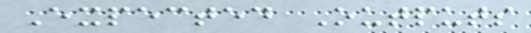Expected Outputs
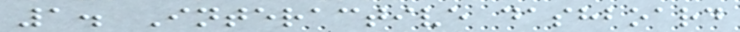1. Interactive dashboard
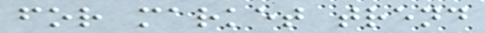for market trend
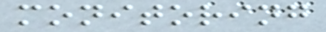monitoring
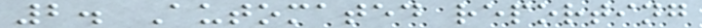2. Automated reporting
